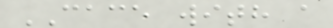CACE with a
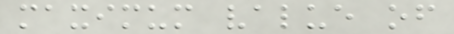maximum value of
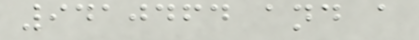9410464 and a
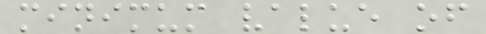minimum value of
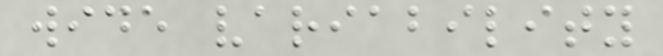wide variability
